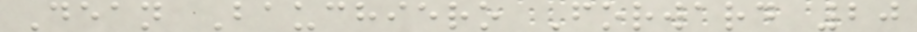Dean Bauchiero Forward 20
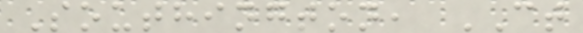Southington, CT
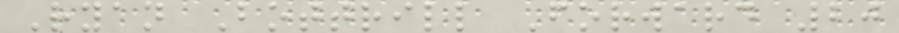Ryan Bottrill Forward 20
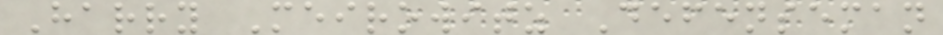Harry Meirowitz Defenseman
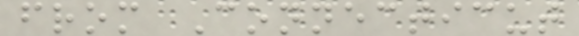from Connecticut
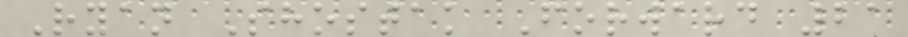Ryan Shostak Forward 21
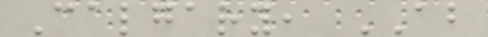Calgary, AB
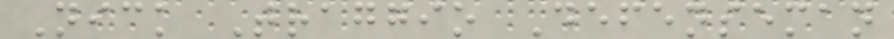Nick Traggio Defenseman
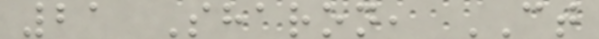21 Sharon, CT
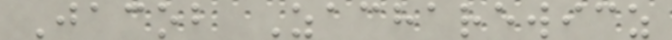Jacob Zacharewicz
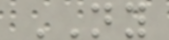NY
